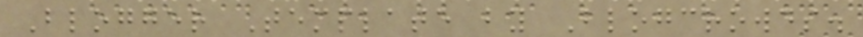Blogger Template by Blogcrowds.
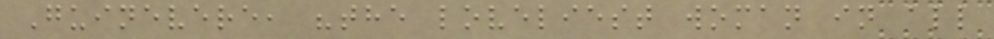Guinevere, "the loveliest woman in all
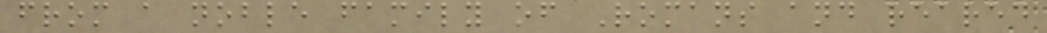from a noble family of Romans and reared
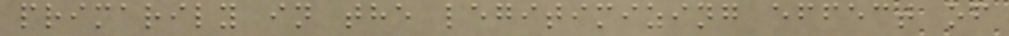primarily in the legitimizing effect of
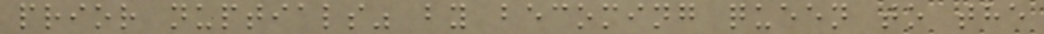prior nuptials" by becoming queen to the
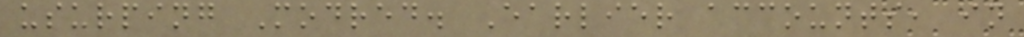usurping Modred. Earlier accounts, in
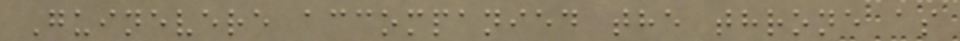Guinevere accompanied the throne as
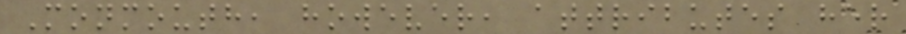Monmouth, however, attributes her
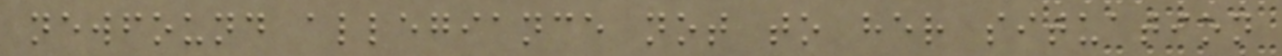newfound allegiance not to her situation
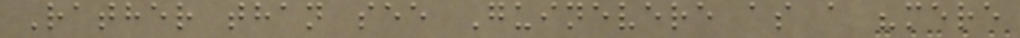Rather than see Guinevere as a "mere
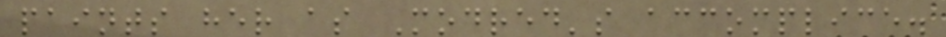paints her as Modred's accomplice.
